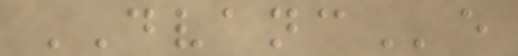DVANCe
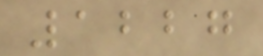1227
